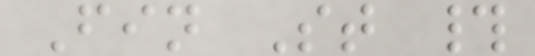Fin St #
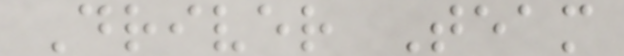Driver Team
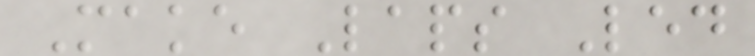Make Laps Led
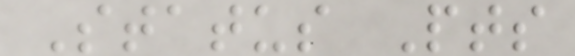Status Pts
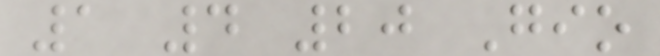1 4 20 Gio
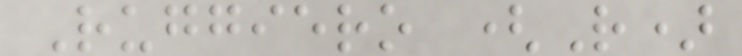Ruggiero (R)
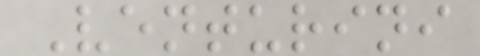Venturini
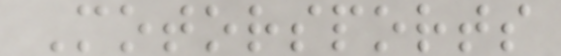Motorsports
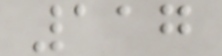117
